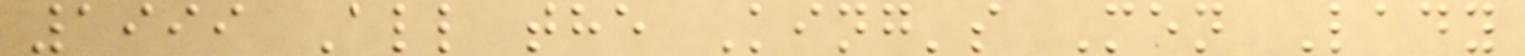1999 All the King's Men Lady
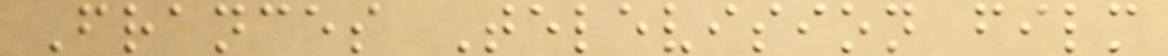Frances Television film
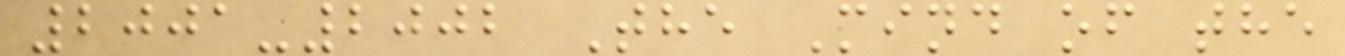2001-2002 The Mind of the
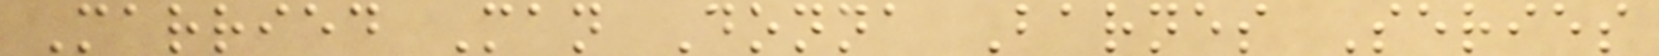Married Man Donna Barnes Series
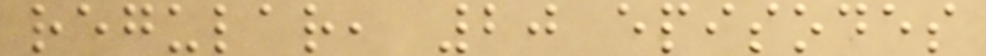regular, 20 episodes
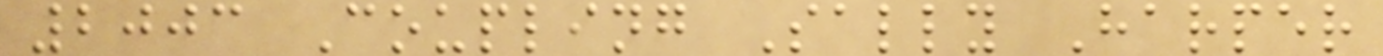2003 Coupling Sally Harper
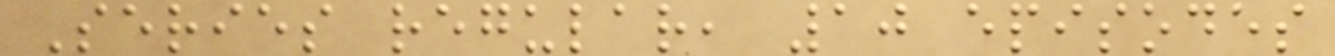Series regular, 10 episodes
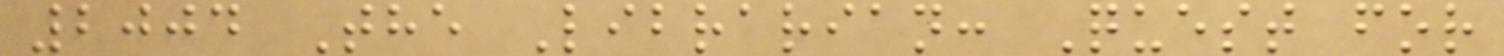2004 The Librarian: Quest for
